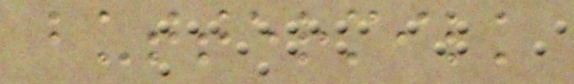buttermilk
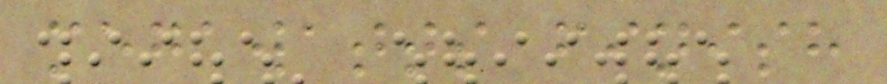megawatts finish
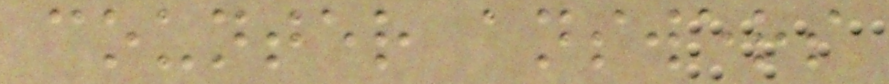counter answers
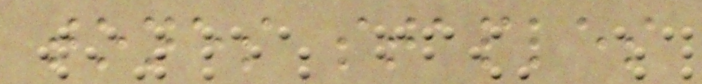tones staples
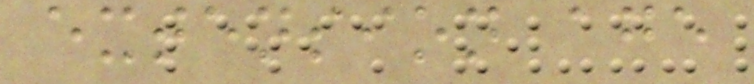extension age
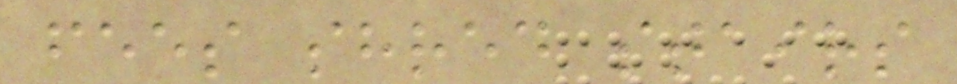fees shred stairs
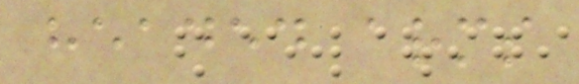headed arms
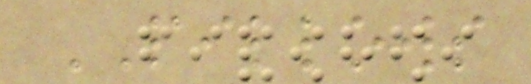PILLOWS
